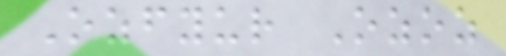Ozfyur Ozoz
